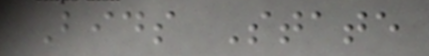Bids State
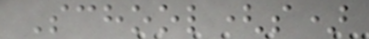School(s)
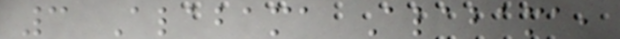3 Alabama Alabama,
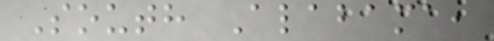South Alabama,
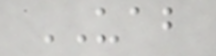UAB
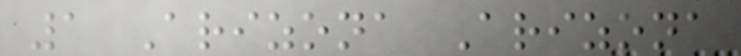1 Arizona Arizona
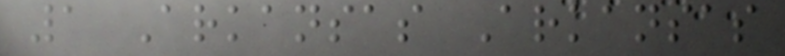1 Arkansas Arkansas
